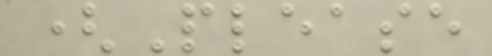(Please
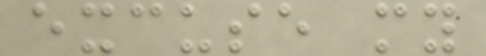excuse my
